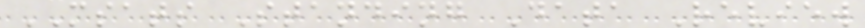MSATS Standing Data Review
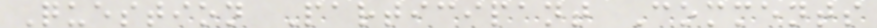Question Participant Comments
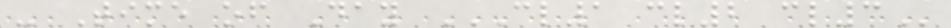- Time of Day CL1 CL2 CL3
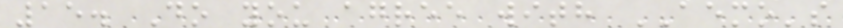15. Do you agree with AEMO's
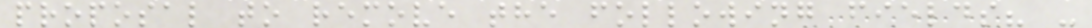proposal to remove the following fields? -
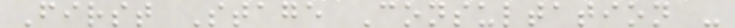First Stage Consultation -
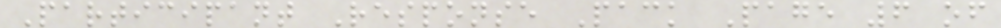Participant Response Pack Page 6 of
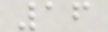16
